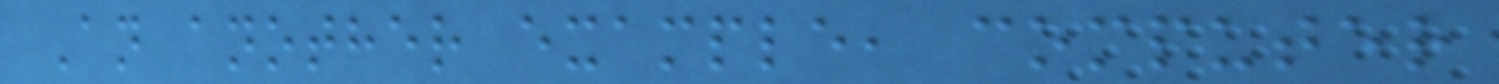An another example, computer
